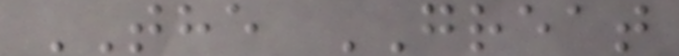THE GREAT
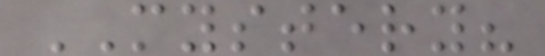MYSTERY?
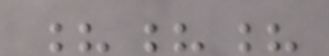???
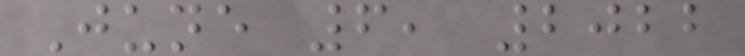June 6, 2022
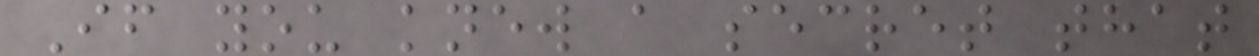If you knew a secret that
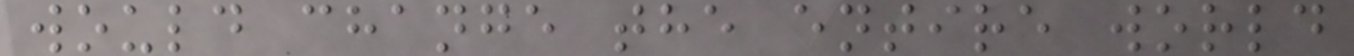would change the entire world
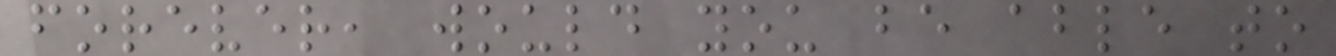forever, would you be able to
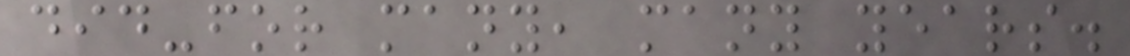did-for many, many years.
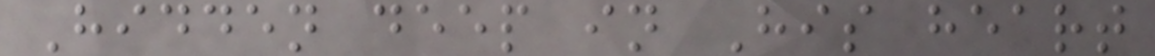Hidden deep in His heart
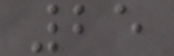25
